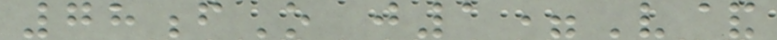78fO j1=V&
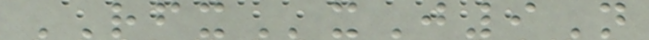RFXxJ9N
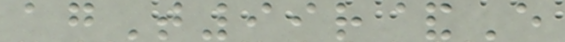agT99r&E
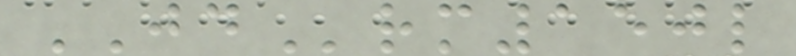JDrm150l
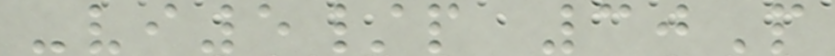-vi5/p 30P
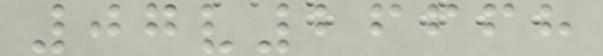07v26668
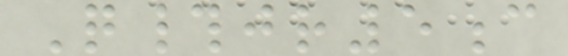Q#jr5c
